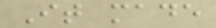It made
